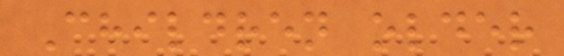Children older
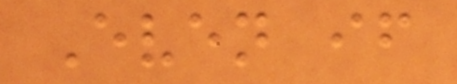Even if
